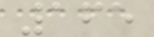165
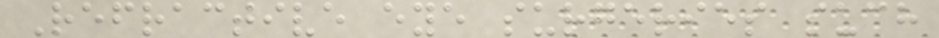Refractive eye surgeries such
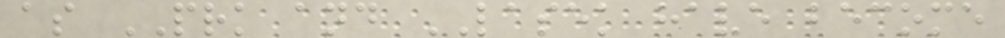as PRK and LASEK have become
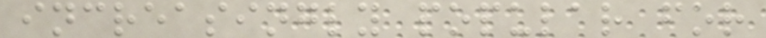increasingly popular for
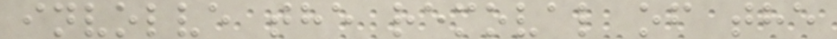involve the removal of the
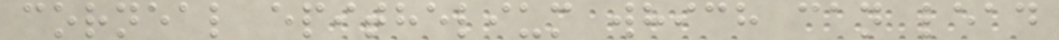corneal epithelium which can lead
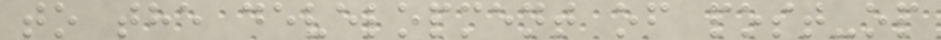to the development of post-op
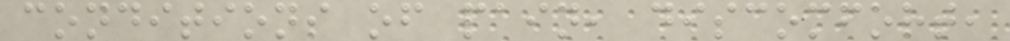conditions of pain, discomfort,
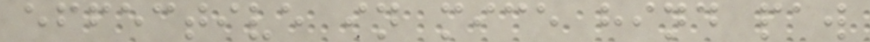effective in mice hind paw
